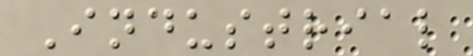Industrial
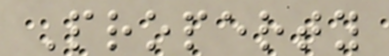Property
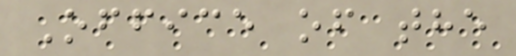Office of the
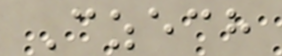Czech
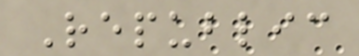Republic
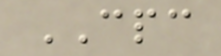CPC
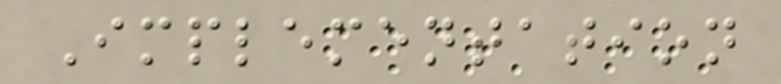Implementation
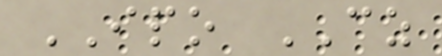IPO CZ
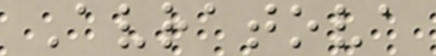Avratova
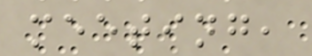meeting,
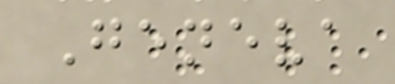Geneva
